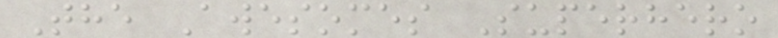The Awesomes Superhero
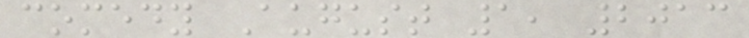comedy August 1, 2013
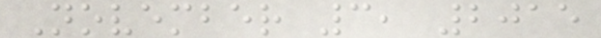November 3, 2015
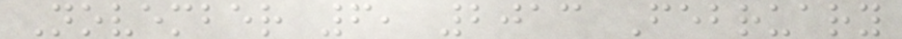November 6, 2013 February
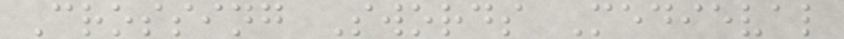Crossing Swords Medieval
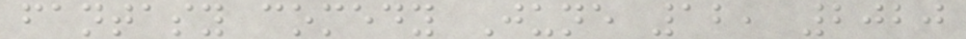fantasy comedy June 12, 2020
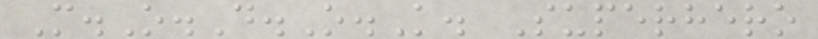M.O.D.O.K. Superhero
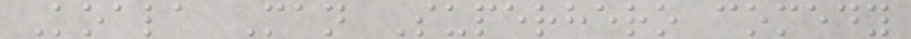Koala Man Superhero comedy
